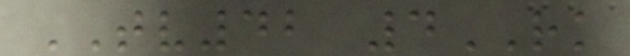TV42 4RK
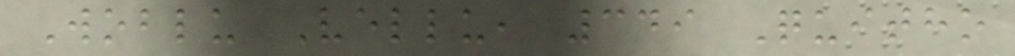Woblu Vellu, 349 Quitho
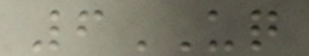6UQ
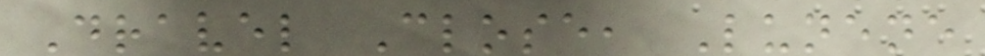Dravel Close, Lunene
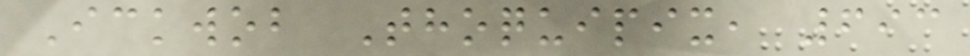Ickwob Thoquipix, 693
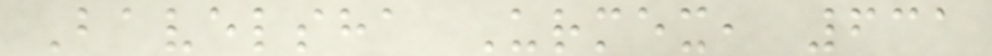Bavelsha Urmex, 631
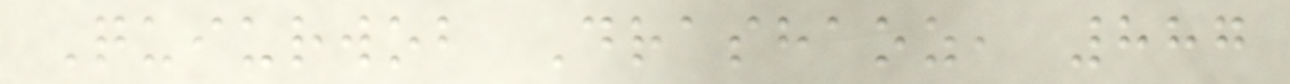Quiurwob Drashaoz, 887
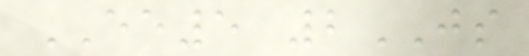EE5 2JS
